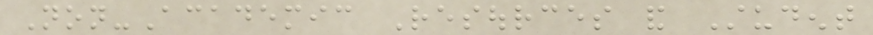Non-Academic Resources and Student
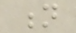n
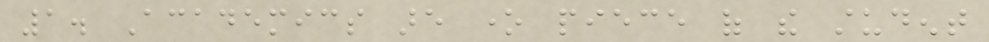1. Academics are one piece of the student
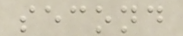second
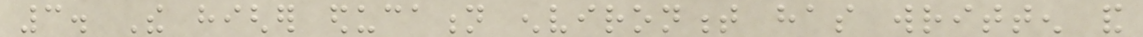3. The higher education environment has written and
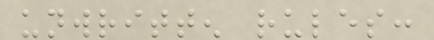unwritten rules:
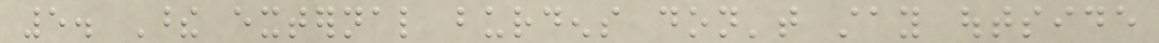5. These external burdens don't stay outside
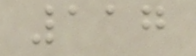117
